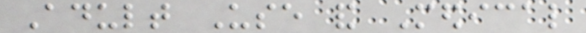Adult Use and Medical
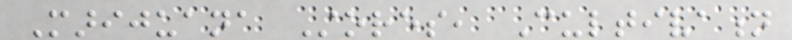Marijuana Stores, Cultivation
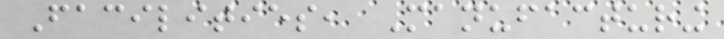Facilities, Manufacturing
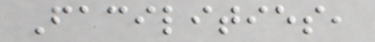Facilities,
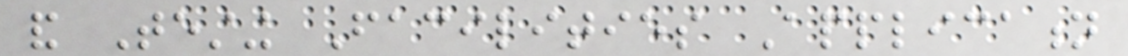and Testing Facilities Application
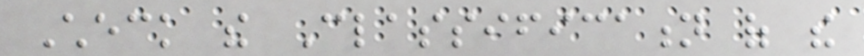Check the Classification of the
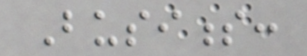Business:
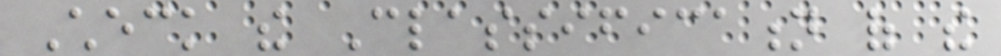Check the Classification of the
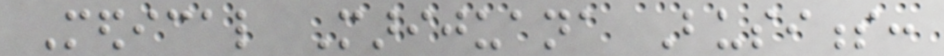Medical Marijuana Business:
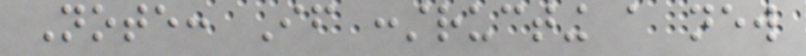Note: If constructing a new
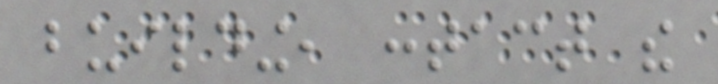building, contact the
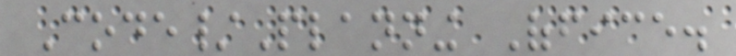Code/Planning Office.
